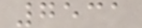7531
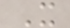X
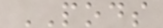PODS
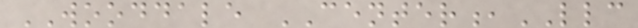WOODDALE CENTER,LLC
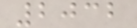2032
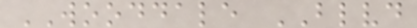WOODDALE BLVD
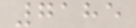7185
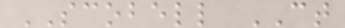SCOBELL CT
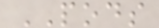PODS
